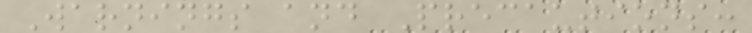Warnings and Precautions:
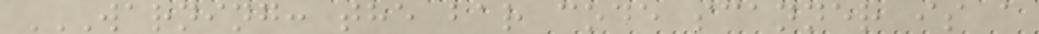WARNING: THE BAR CODE SCANNER IS A
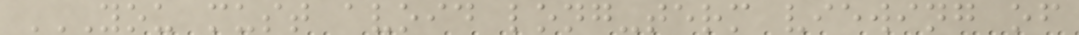YOU MUST AVOID LONG-TERM VIEWING OF
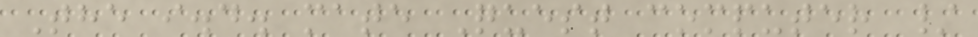The i.d. mate Quest computer /
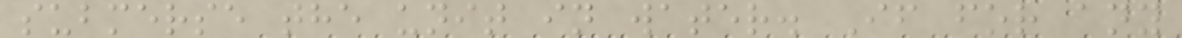submerse the unit in water. If for any
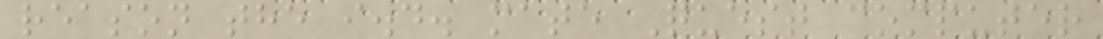reason the i.d. mate Quest computer
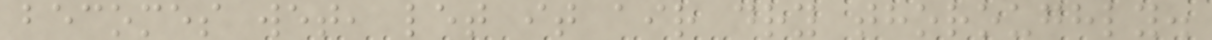becomes wet, let it air dry thoroughly.
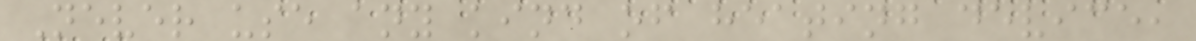Never use any kind of heating device,
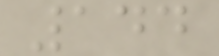144
